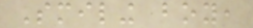Smiling boy,
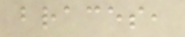braces,
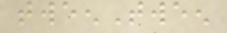tweenTween
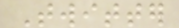Twitter
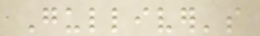Gulliver's
